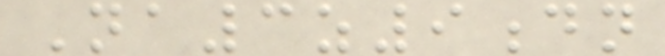Na3z9dn
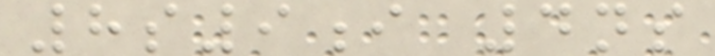8s9i 4ns
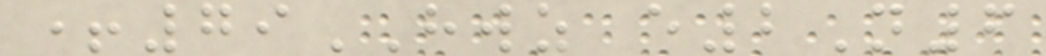+79HWZ e2N6
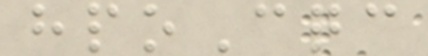hpoCqc
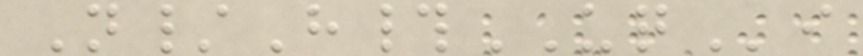N/H#UQi
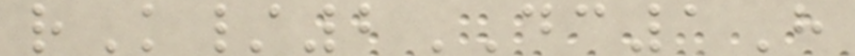rK/2DC1H
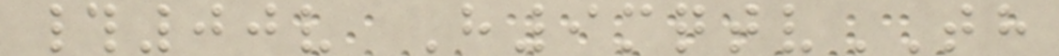#00v H9mqtvTH
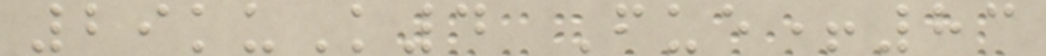29kuK4 Fue+83
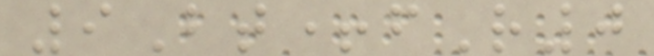9Bt+fR0
